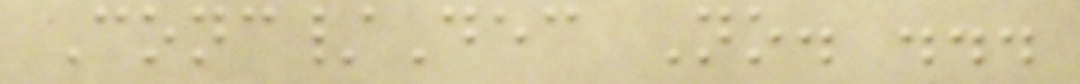Conc/Dec No. ...
